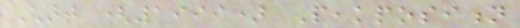Chart (1999) Peakposition
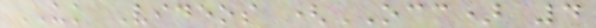UK Videos (OCC) 4
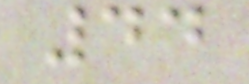44
